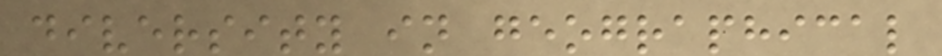diversity in geographical
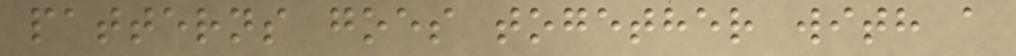patterns goes together with a
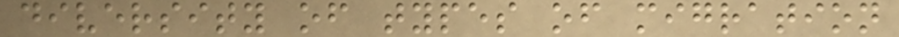diversity of types of migration
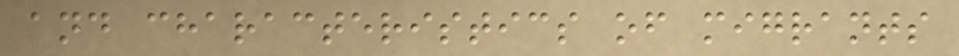and characteristics of migrants
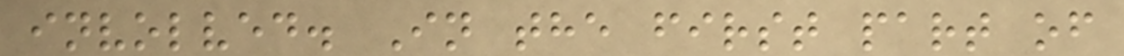involved. In the first part of
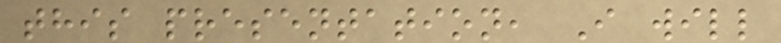this presentation, I will
